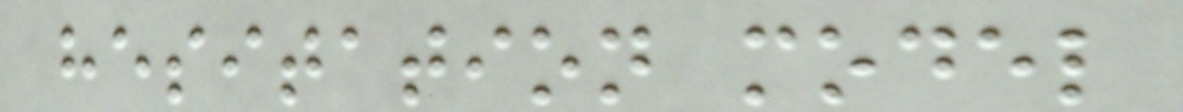hesitation model
